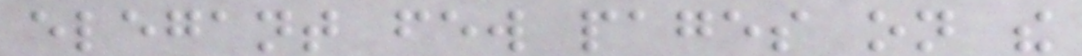elegant few pages on the
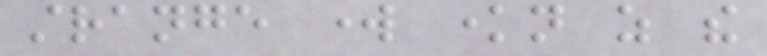strange work known as the
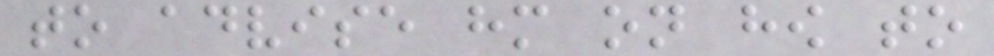to advise him on how to
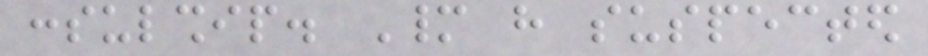consulship. Many have suspected
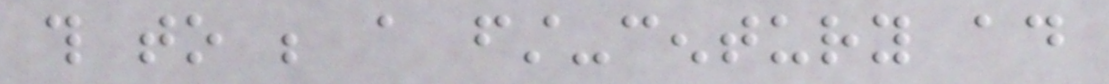this to be a first-century ad
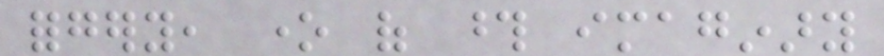forgery, one of those imaginary
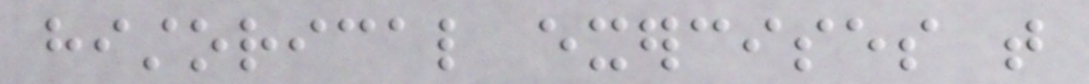historical exercises that
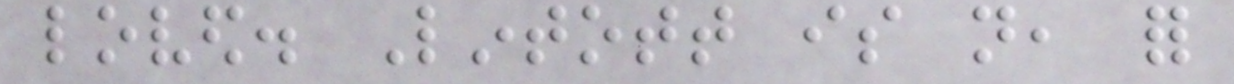loved. Lintott is not, for
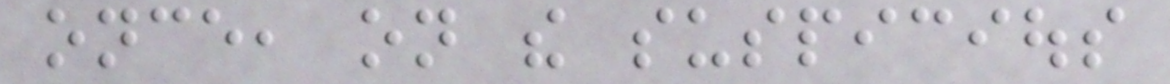once, on the suspicious
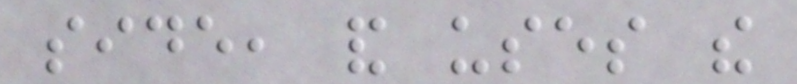side, and uses the
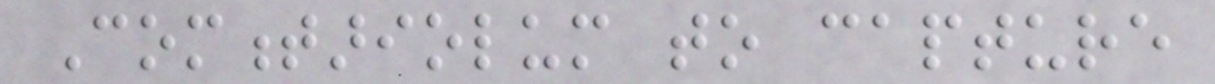Commentariolum to capture
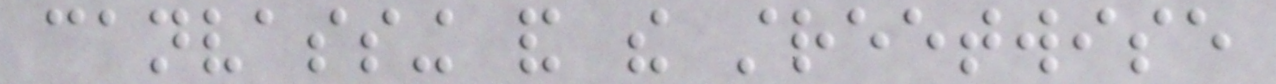canvassing and the streetwise
